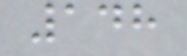148
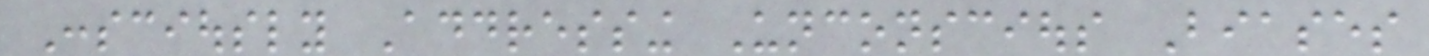Consciously Addressing Unconscious Biases
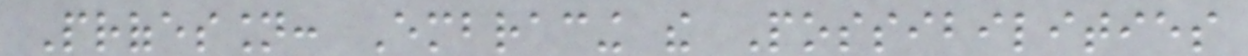Profession: Embracing the Possibilities
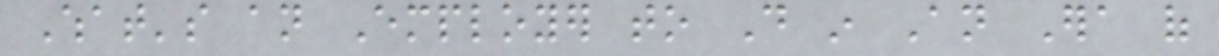What's an Employer to Do in An Era of
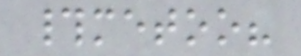#metoo?
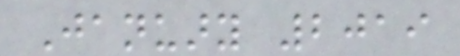January 2019
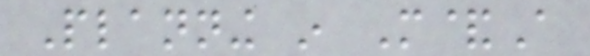Planning in M&A
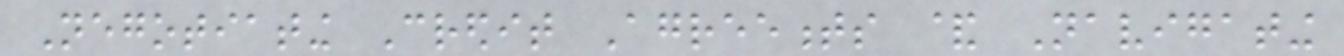Negotiating Credit Agreements & Navigating
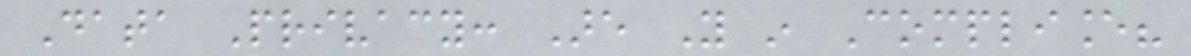Data Privacy: Are You in Compliance?
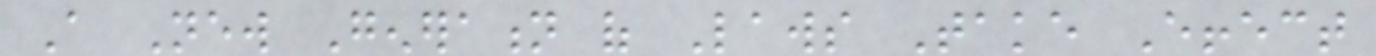A New Generation of Laws Take Effect
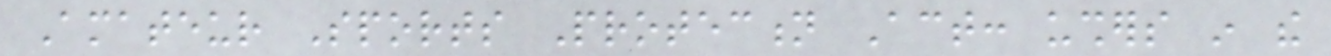Amateur Sports Protection Act: ushers in the
